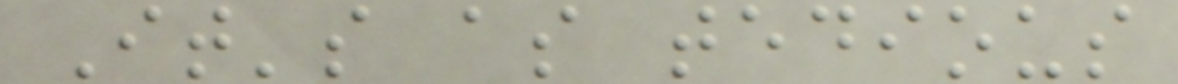It's as tedious
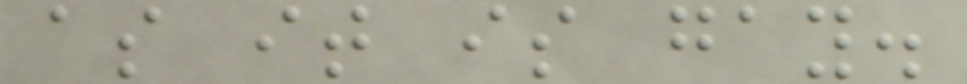as it is gay.
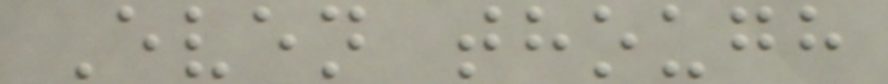Even though
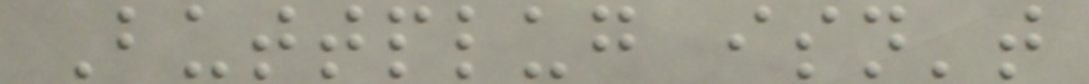Buttplug isn't
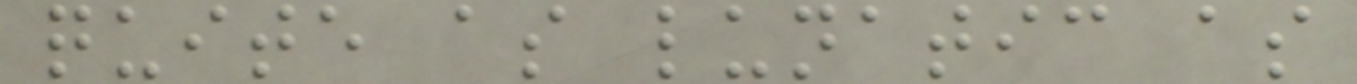quite as lunatic as
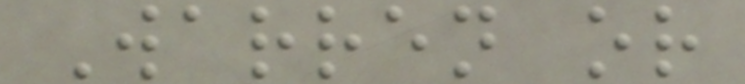Warren or
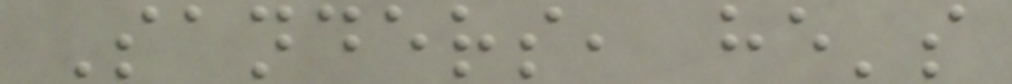Sanders, he's
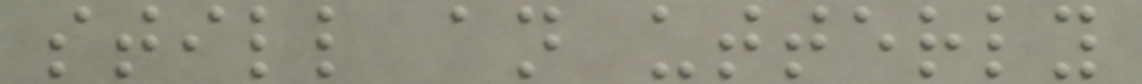still an utterly
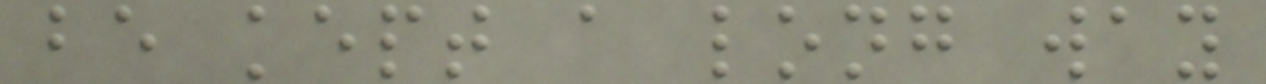be kept a long way
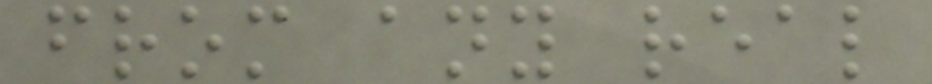from any real
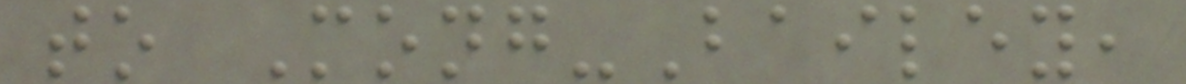to Mong-Bailey,
